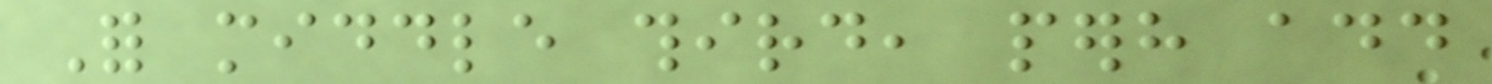For middle third, perhaps add
